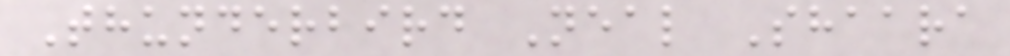Thunderbird Neal Shaara
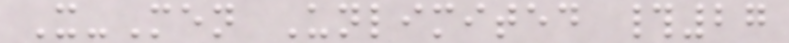X-Men Unlimited #27
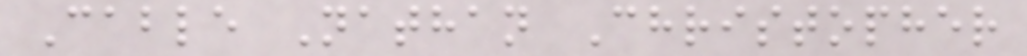Cable Nathan Christopher
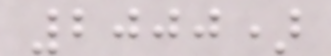2000)
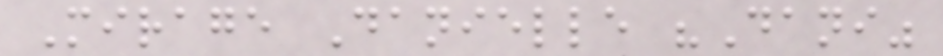Mirage Danielle "Dani"
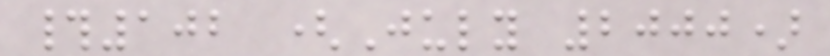#102 (July 2000)
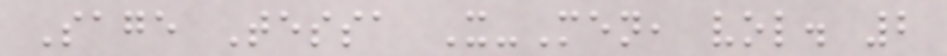Sage Tessa X-Men, vol. 2
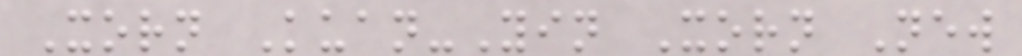Xorn Kuan-Yin Xorn New
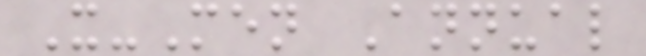X-Men Annual
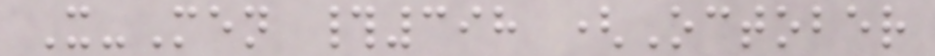X-Men #398 (October
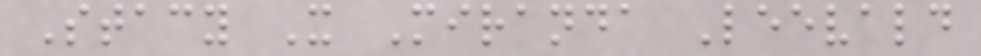Stacy X Miranda Leevald
